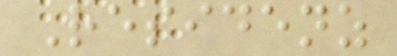Residenz
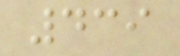439
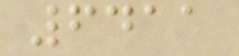6411
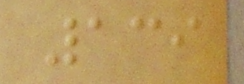139
